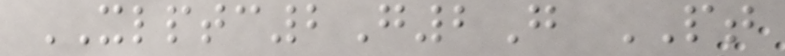XLPTC2G2G PT
